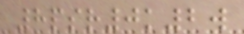8psr0k2w
